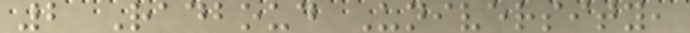2 Radboud University,
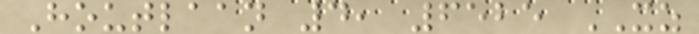Houtlaan 4, 6525 XZ
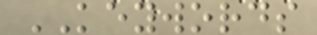KEYWORDS
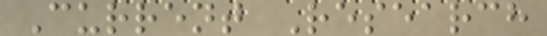Current Research
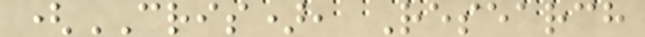(CRIS), Research
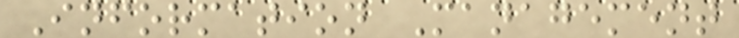Information Management
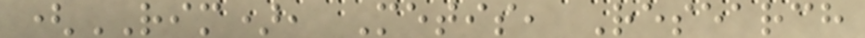(RIM), Metis, Research
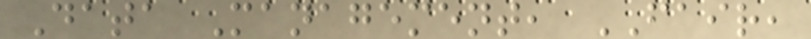Data Management, FAIR,
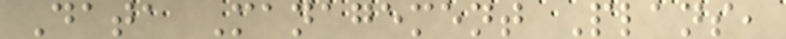Data Management Plans,
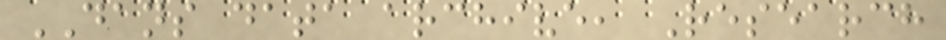DANS data archive, Research
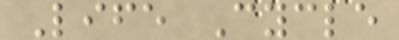Life Cycle
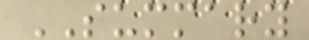SUMMARY
